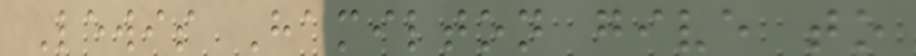Lewis Hamilton give to
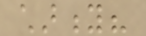charity?
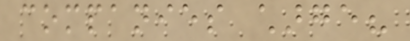companies charge?
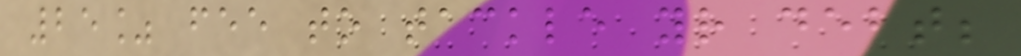25% fee to tackle your debt;
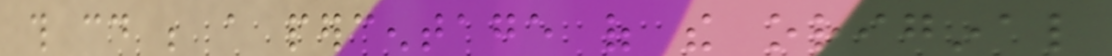this could be a percentage of the original
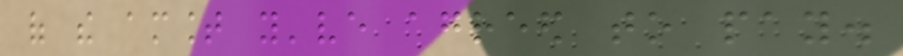of the amount you've agreed to pay.
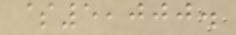$5,000.
